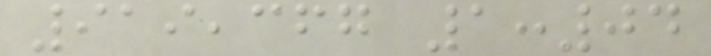919,367 1:04
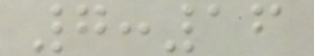7:16
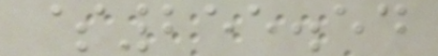$255.54
